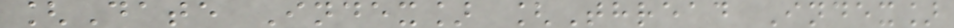[Date Index] [Thread Index]
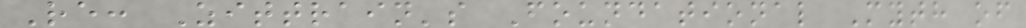Re: Zittrain's Foundational Myth of
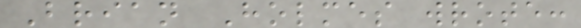Brian Holmes wrote:
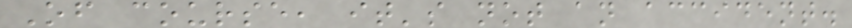Of course, it's not an accident.
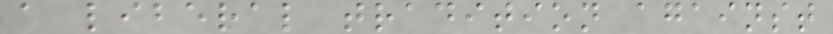a liberal tradition against
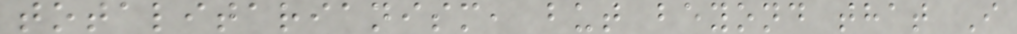totalitarianism, but beyond that I
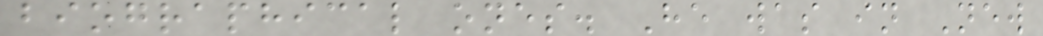biographical ones. He was in New
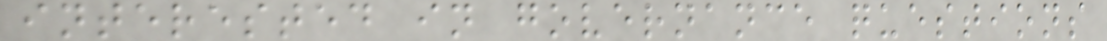interested in governance questions
